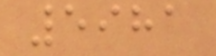5981
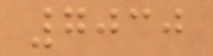7030
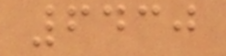6430
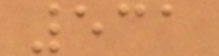531
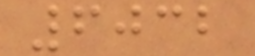6032
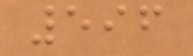596
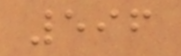596
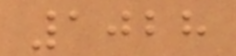1028
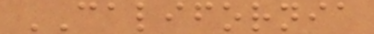CALIFORNIA
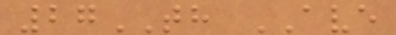27TH AVE
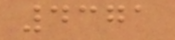4371
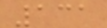131
